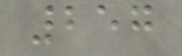257
